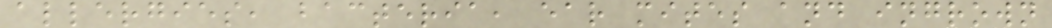allergies, bacteria, ear mites and ingrown
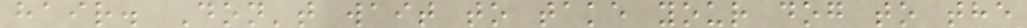hair. Don't wait to take your dog to the
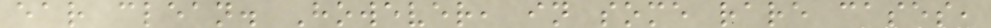ear clean. However, in some rare cases,
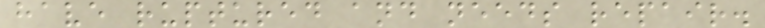have ruptured and needs repair.
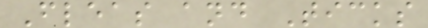Fleas and Ticks
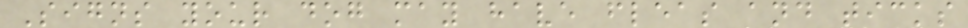Signs your dog may have fleas and ticks
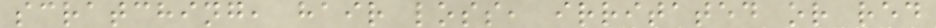scratching, hair loss, irritated or red
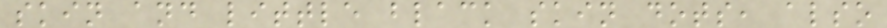skin and little black skin dots, also
